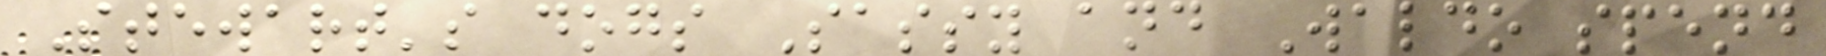Stewart's dogs Sassy and Waldo spend
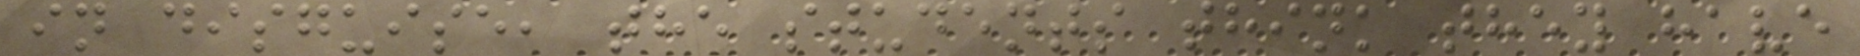in disguise, the students think they have
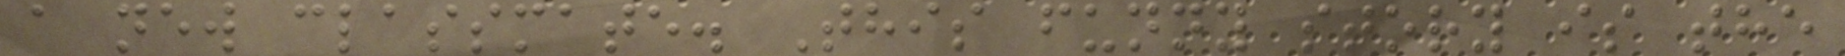a new classmate. This funny story is the
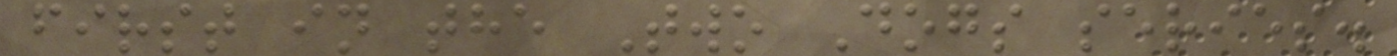first in the Two Dogs series.
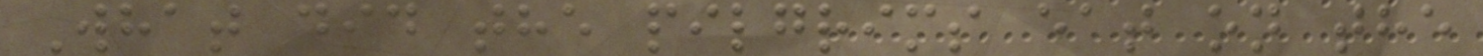What did the pilgrims eat on the
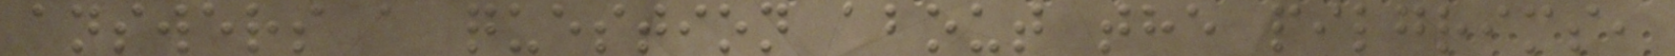answers a question about the pilgrims,
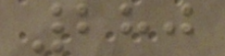280
